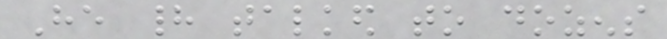He had talked to dozens
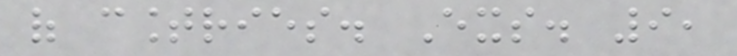of countries. Exs. 9,
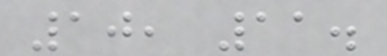10, 11.
